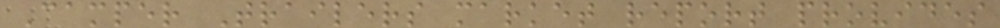Camper Trailers market report provides
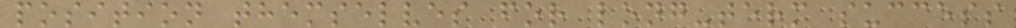position themselves for long-term success
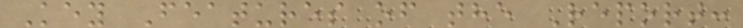Key Features of the Report:
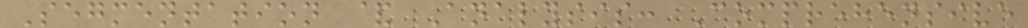Segmentation & Analysis: Comprehensive
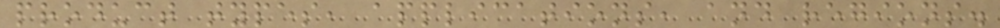product types, applications, and regions.
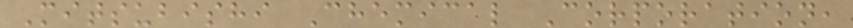Mitsubishi Chemical Corporation,
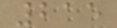215
